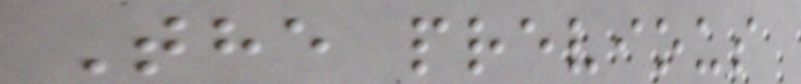The previous
